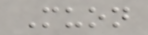Muon
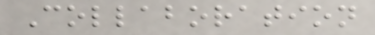Collaboration
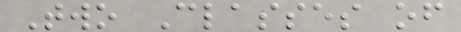Two Classes of
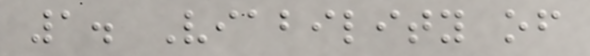1. Viability of
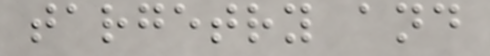targetry and
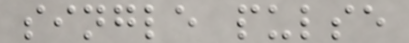single pulse
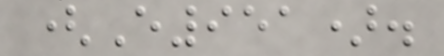(E951).
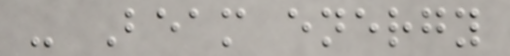- Beam energy
